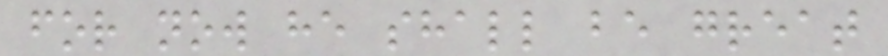for now he shall be great
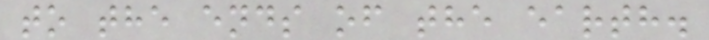to the ends of the earth.
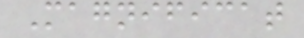Magnificat
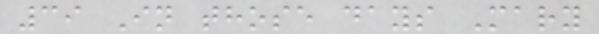39 In those days Mary
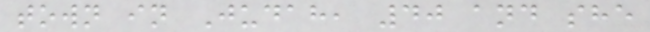town in Judah, 40 and she
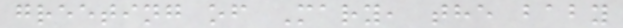greeting of Mary, the baby
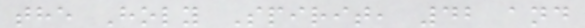the Holy Spirit, 42 and
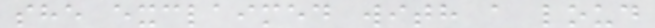she exclaimed with a loud
